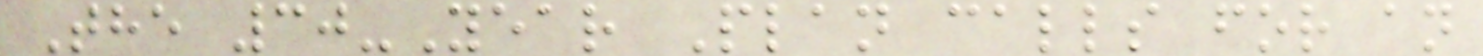The 30-Year Plan calls for an
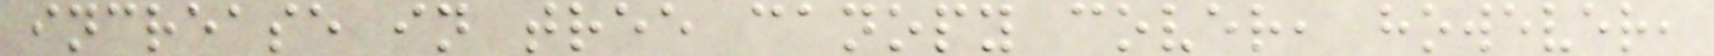increase in tree canopy cover, however,
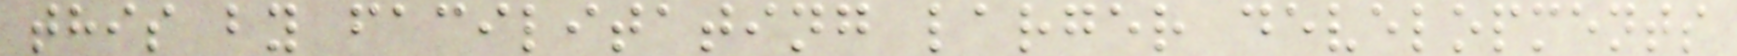this by facilitating larger developments
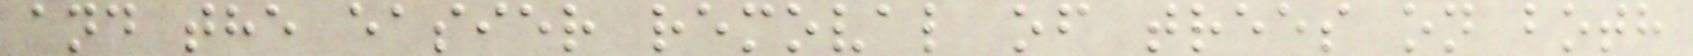and the easier removal of trees on both
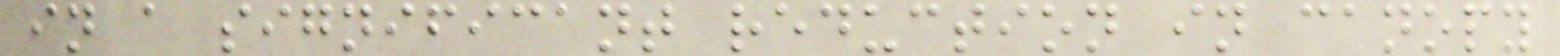in a significant reduction in canopy
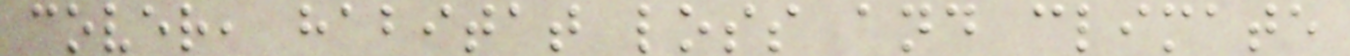cover, habitat loss and climate
